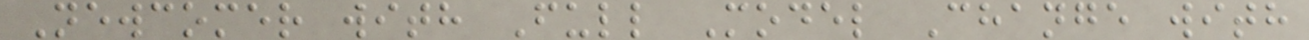Newcomer with Full Model Change with
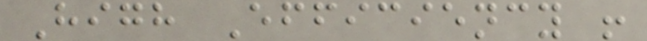High Efficiency !
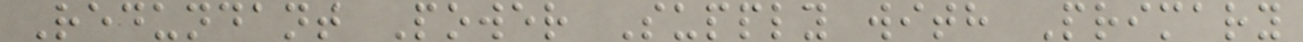Redundant Power Supply with Primary
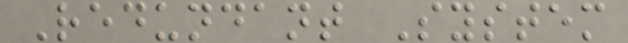Redundant System
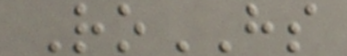RoHS
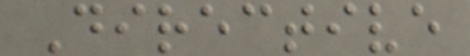Directive
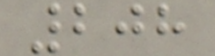208
